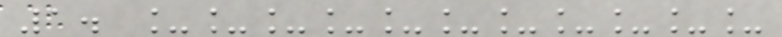1. ___________
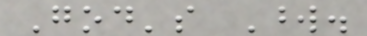God's Word.
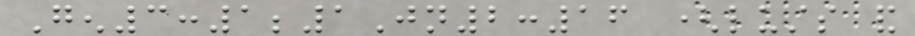Gen3:1;1Jn2:16 (lusts and
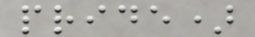pride)
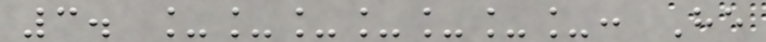3. _______: He
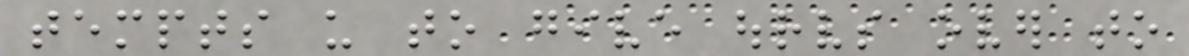tempts us to give ourselves over to
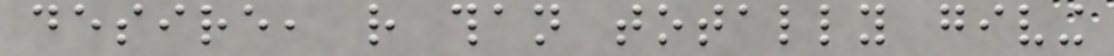desire, rather than totally giving
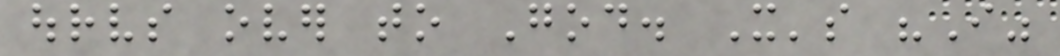ourselves over to God. It's "I"
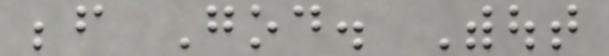before God. Without
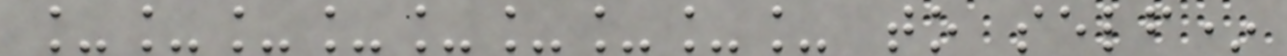_________ to self*
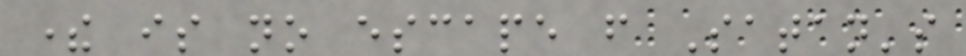there is no escape from Satan's
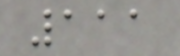111
